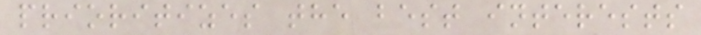prioritizes the best interests
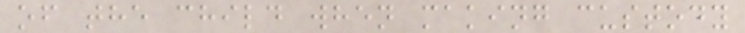of the child when making custody
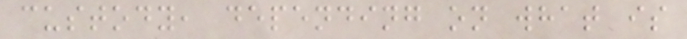custody, depending on what is
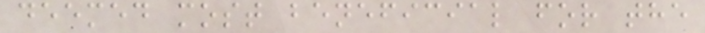deemed most beneficial for the
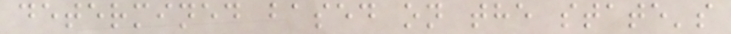determined based on the state's
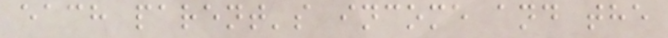each parent's income and the
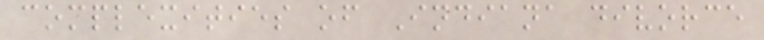complexities of Indiana divorce
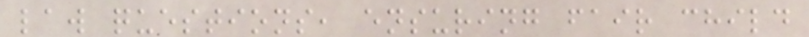law questions, ensuring fair child
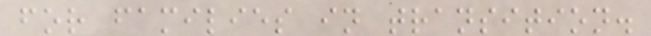for families in transition.
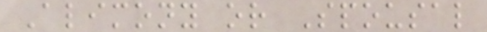Alimony or Spousal
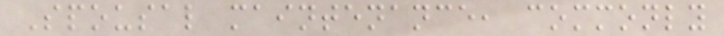Spousal maintenance, commonly
